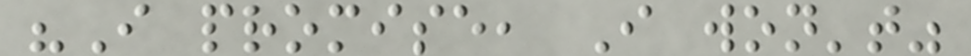"I promise, I won't"
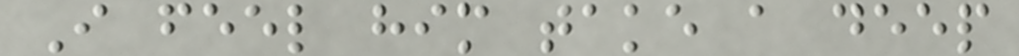I feel him take a deep
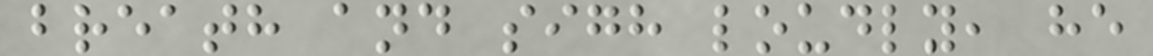breath and sigh loudly, he
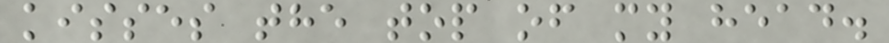kisses the top of my head.
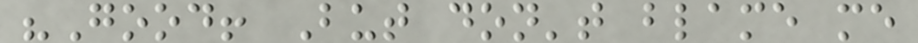"Good! But don't blame me
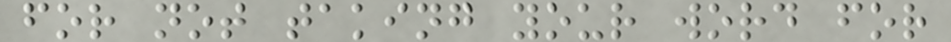for not taking your word for
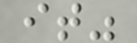it"
